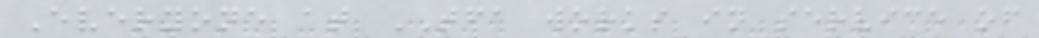Everyone at TFA works in service of
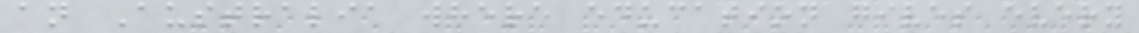an Australia where education gives every
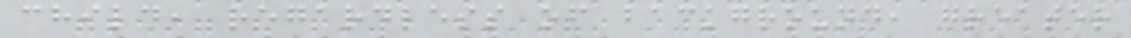child, regardless of background, greater
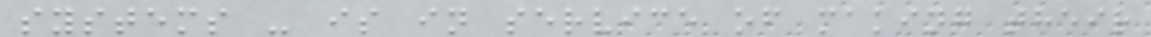systems - is in service of making their
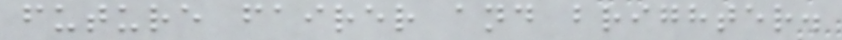future fairer and brighter.
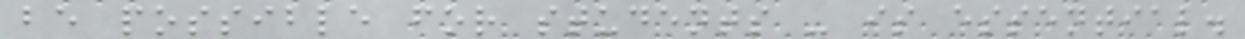be possible for students - is essential.
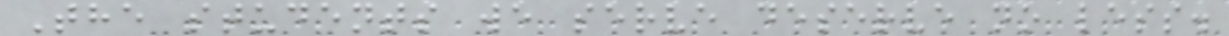The students we serve deserve no less.
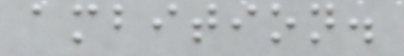ambition.
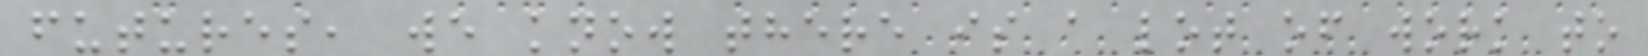futures, we know there is a lot of work to
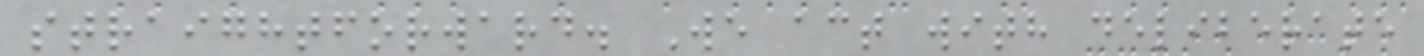straightforward. We act with deliberate
